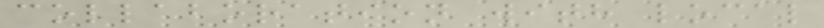collaboration with local
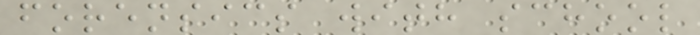forensics with school
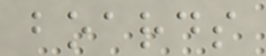boards
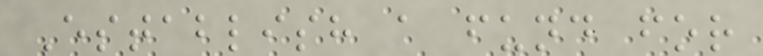Establish a fund for
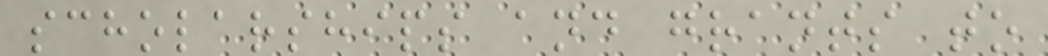scholarships and grants to
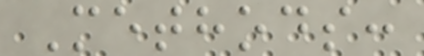Methods:
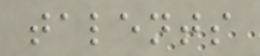talents
